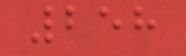258
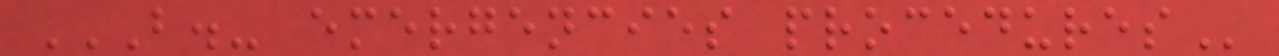B.- EMERGENCIES PROCEDURES
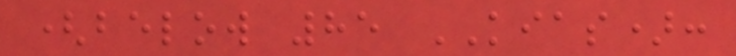(below 85 KIAS):
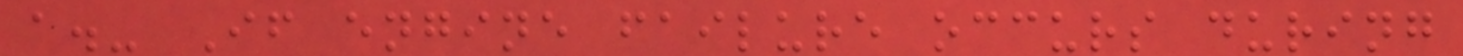a.- If engine failure occurs during
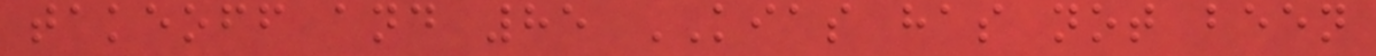takeoff and 85 KIAS has not been
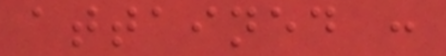attained :
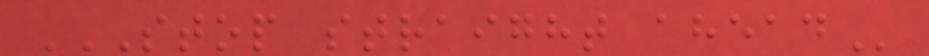STOP STRAIGHT AHEAD
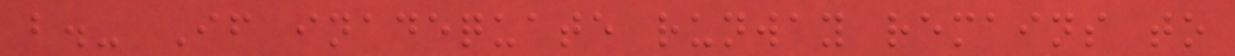b.- If inadequate runway remains to
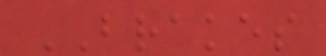BRAKES
